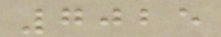7025
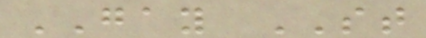GAY ST
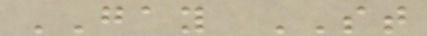GAY ST
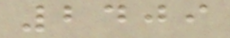2409
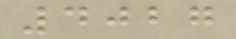4027
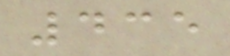435
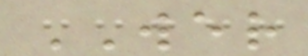WER
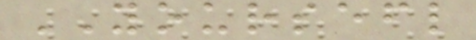YOURSEFL
